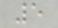5
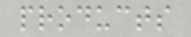products
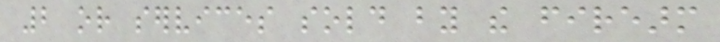2 or services sold by the firearm
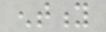entity
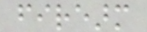firearm
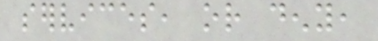services, or deny,
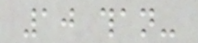10 than-
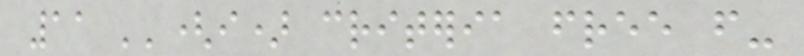11 ''(i) criteria free from-
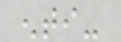enti-
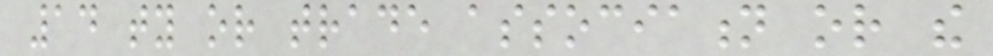14 ty or trade association or the
